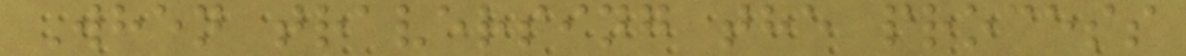When traversing the process
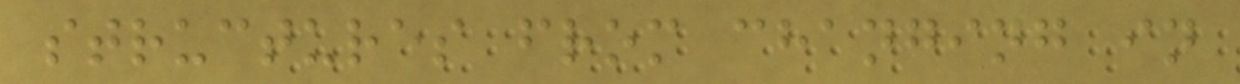structures from changing in
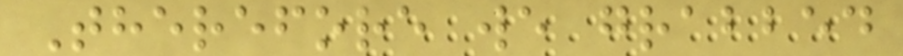Therefore we grabbed
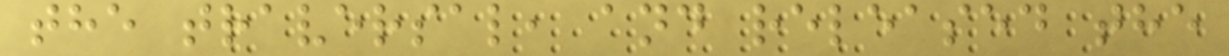the traversal, and released the
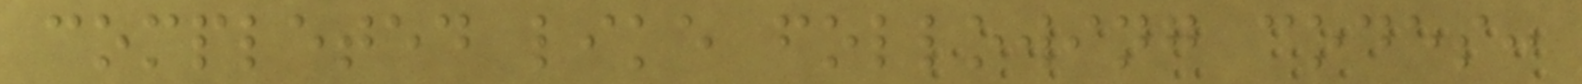completed like following codes:
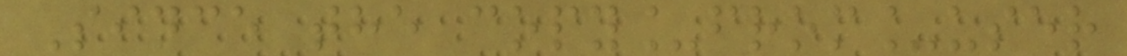Since the copy_from_user
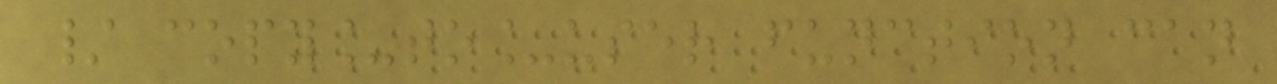/ copy_to_user function can
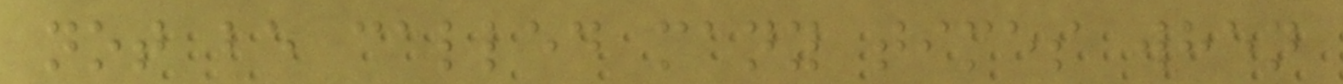not be called many times when
